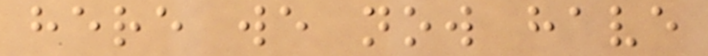here we now have
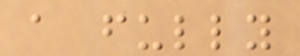a fully
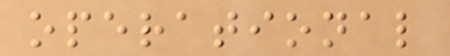operational
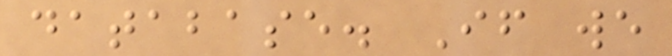database. If we
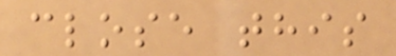close this
